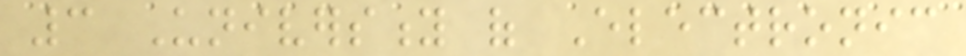3 University of Electronic
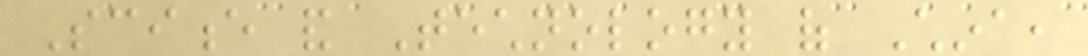Science and Technology of China,
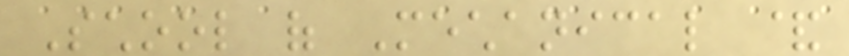School of Mechanical &
